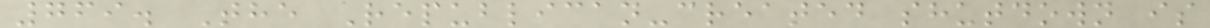769. The Republican-created shutdown is
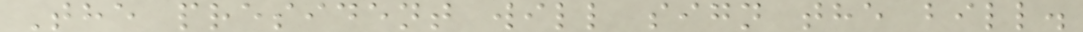The president will sign the bill.
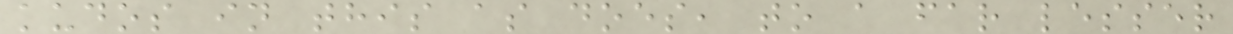kudos in this as does, to a far lesser
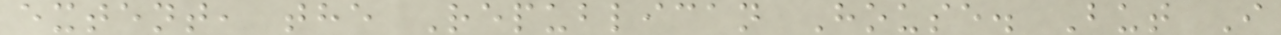extent, the Republican House. But I
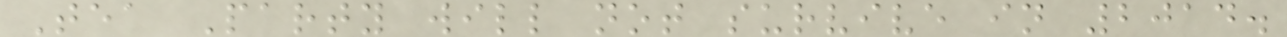Tea Party will not survive in 2014.
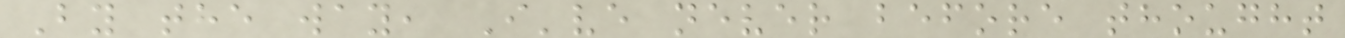By the way, I've never before thought
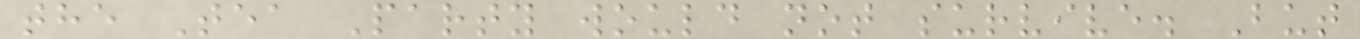the Tea Party would not survive. But
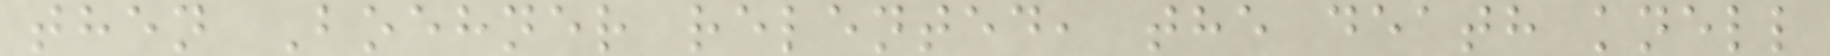then Boehner relented, the death knell
